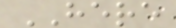HERE
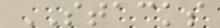STACKS
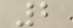2
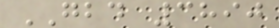GBD 3890
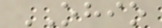OHIO
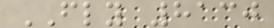FLY 8130
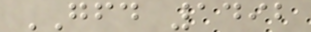GFD 1492
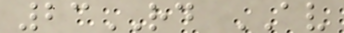23RD AV
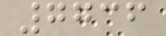7736
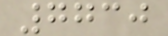7730
